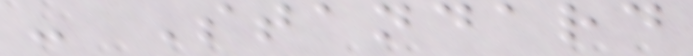- Standard
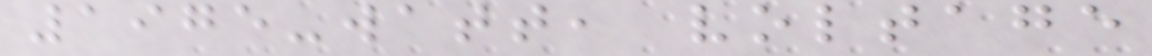1975-watt, voltage
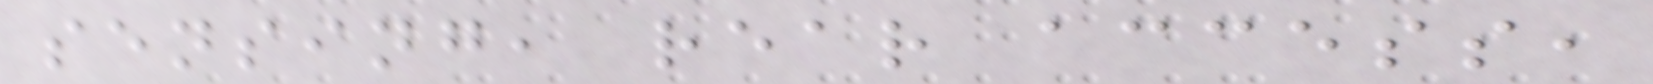sensing, rear access,
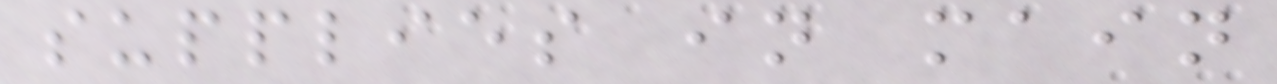supplies in main
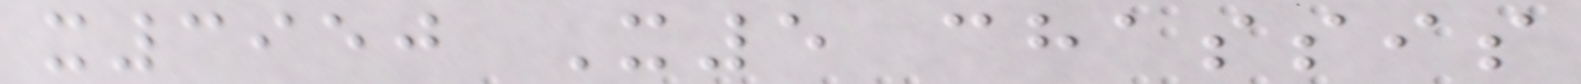x3950 X5 chassis
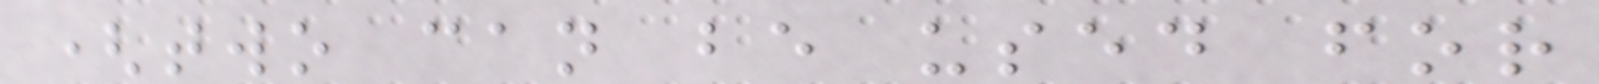(two can be used for
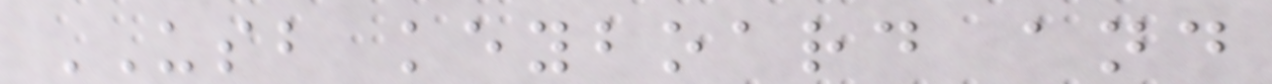USB keyboard and
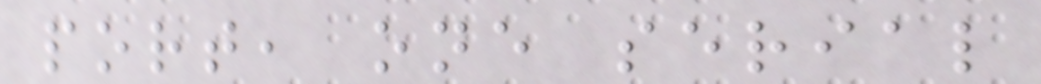port, one serial
